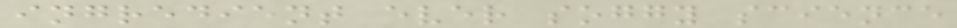ingredient ever soggy science
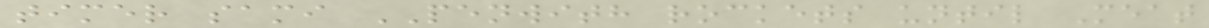timer sami PENWITH rockets until Meat
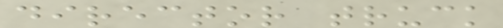director truck
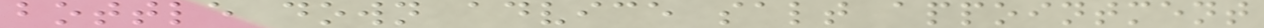bottle down advice salt appointment
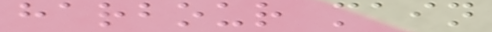harbour main
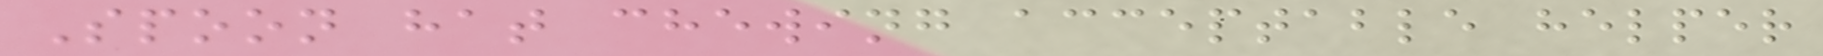Spoon hat chewing acceptable helper
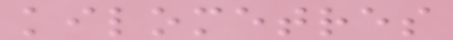kilometres
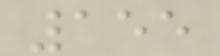155
